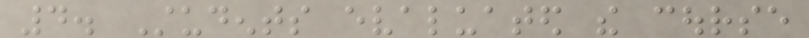4. Students evaluated the course
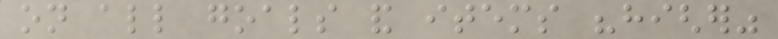on all goals and items "higher"
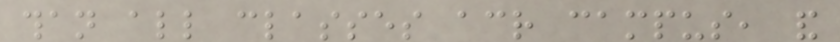than all classes across campus, and
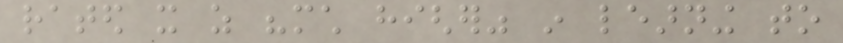rated it as "much higher" in learning to
